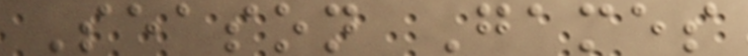Season Games
